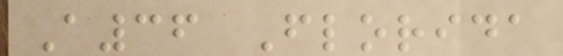A36 Florida
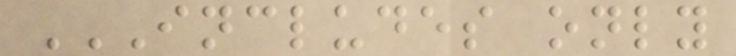INCLUDES ONLY
